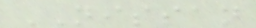NISSAN
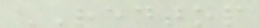REDTOP
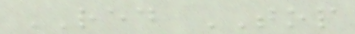RED TOP
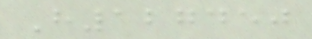H127450
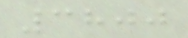3800
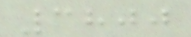3800
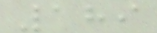189
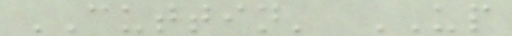CUTTIN' UP
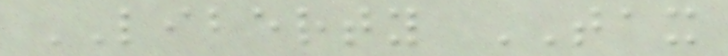LIBERTY TAX
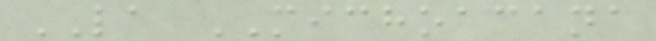LA MICHOACANA
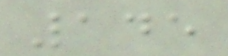145
